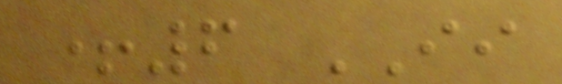+6 II
